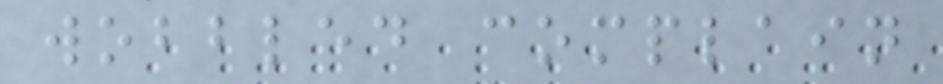wobbled complain
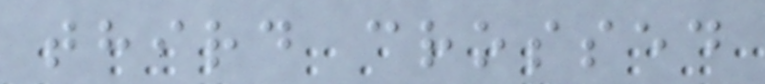third crossed
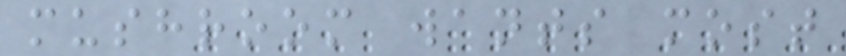mushroom wants most
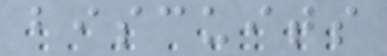biscuits
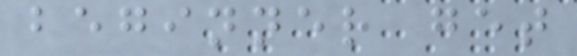beginner get
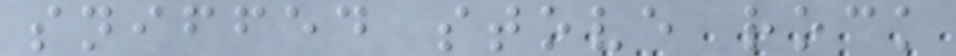sniffed stove rock
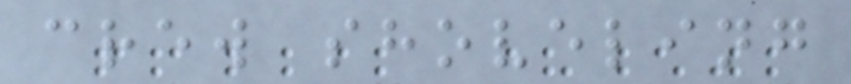crew shoveling
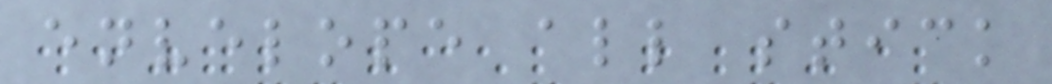envelope all stick
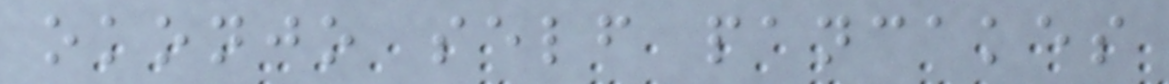okonjo self pancakes
